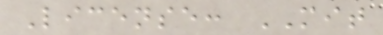License: MIT
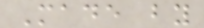Made by
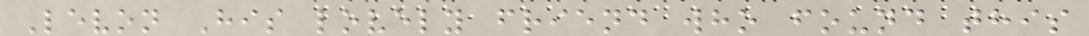Levon His lovely friend who found this
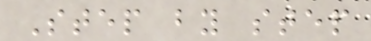Step by step
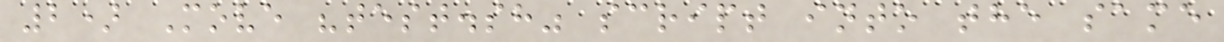2) Move "test.sh" script into the same
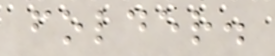folder.
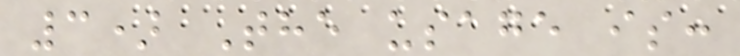3) The usage is:
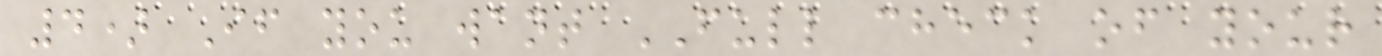4) If you want FULL check of your
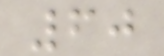60
